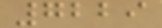7229
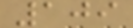109
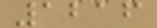1216
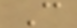C
